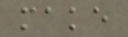make
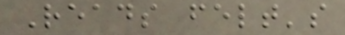Reads felt's
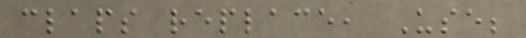claps replace, Use;
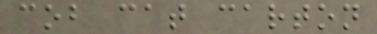cob cat carton
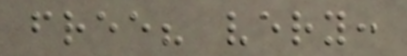free? very:
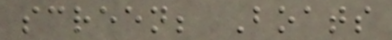screen; Boats
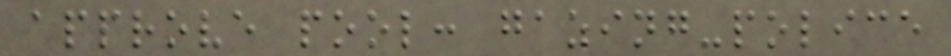approve pool: gazing-police
